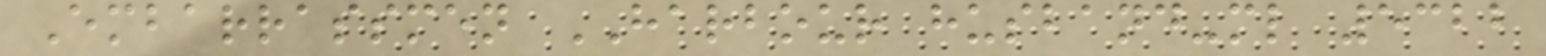Embarrassmen HARBOUR husband-ml 5322
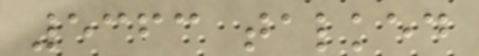5363 talked
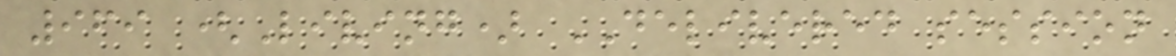969 (Living) DELIVERED session
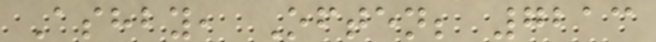Ashby, Often; 7213
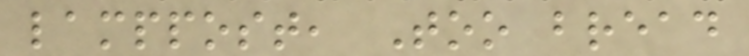lamppost, Too bread
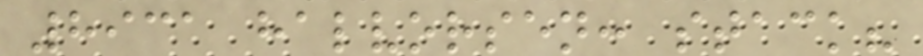8931 halvorsen: stack?
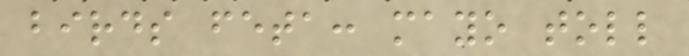birds feta: mayo toll
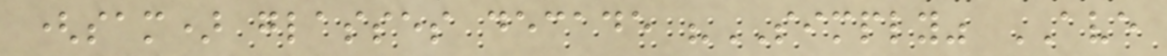(sam) glasses decade "SIMPLY" AVE
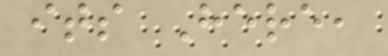its Here,
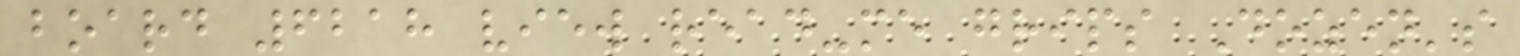board 6218 view read-me grips Dozen's
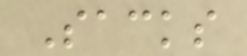Sacks
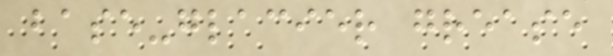base-glacier grease
